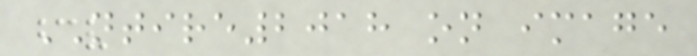NTIRE2018 on image
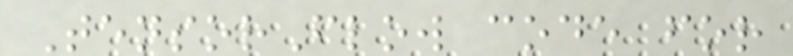TensorFlow code for
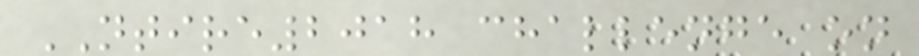NTIRE2018 challenge on
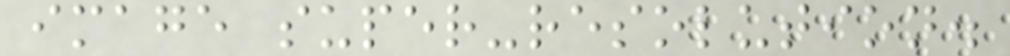image super-resolution.
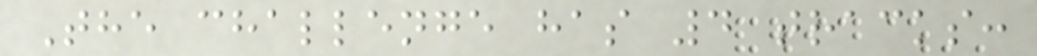The challenge has 4 tracks:
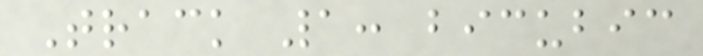Track 1: bicubic
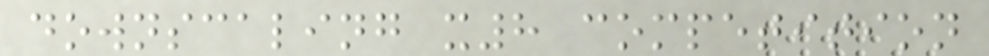downscaling x8 competition
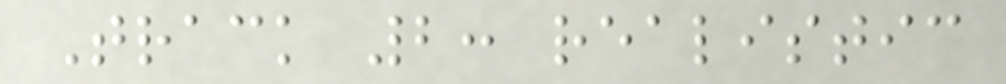Track 2: realistic
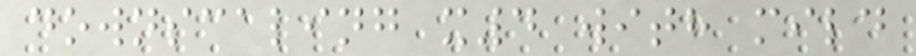downscaling x4 with mild
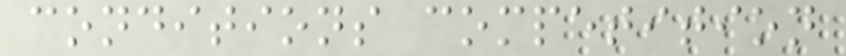conditions competition
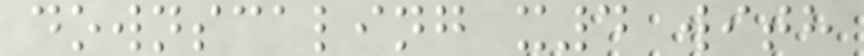downscaling x4 with
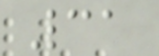31
